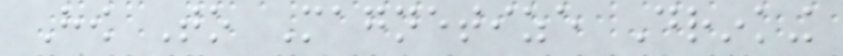How To Magnetize Drinking
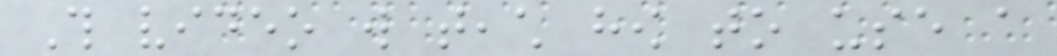This video will teach how to use a
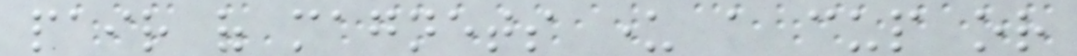pair of magnets under a cup or
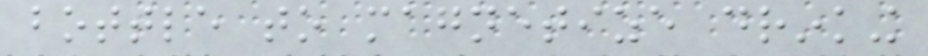bottle to magnetize drinking
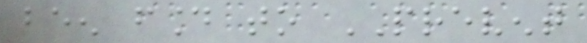been found to PREVENT
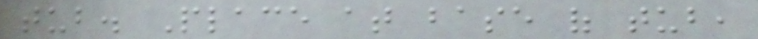tub. Place at base of tub,
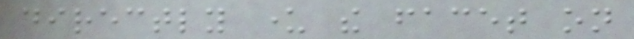directly under the facet on
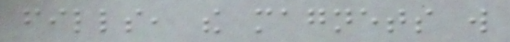fills, the magnets will
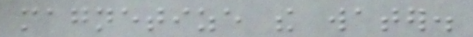magnetize the water.
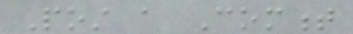Post a Comment
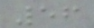56
